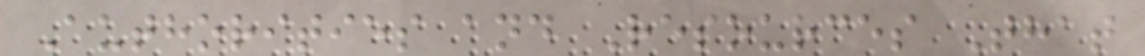Authorities and Resources That
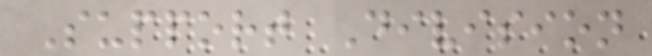Support Division
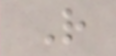R
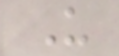U
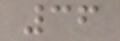36
